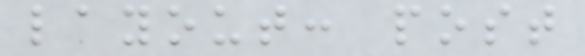layout: post
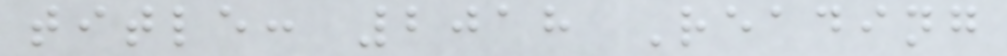title: 2018 Reading
